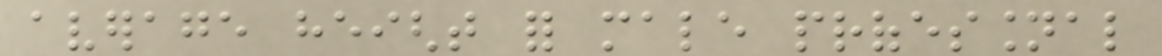average height for male professional
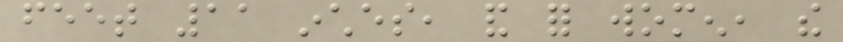feet 11 inches, and for women, the
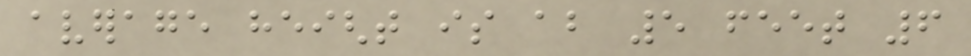average height is about 5 feet 6
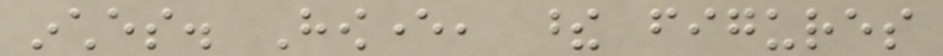inches. However, these figures
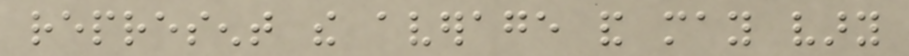represent the average and may vary
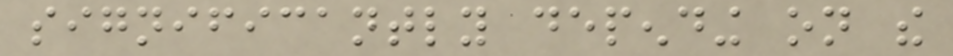significantly depending on the
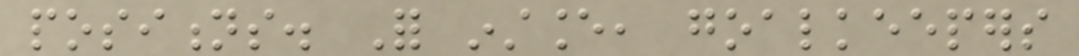positions. For instance, goalkeepers
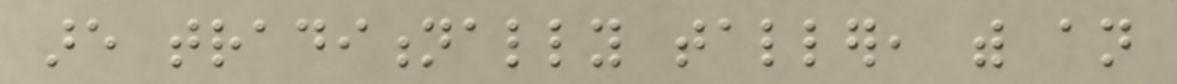are traditionally taller, with an
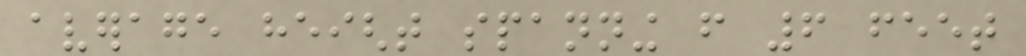average height spanning from 6 feet
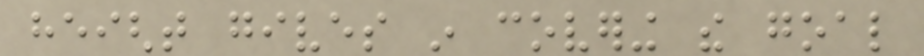height gives in covering the goal
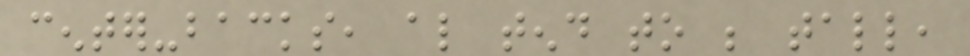center-backs, also tend to be tall,
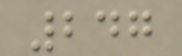247
